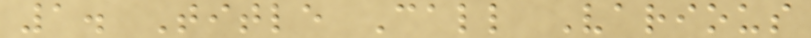1. Title Call Various
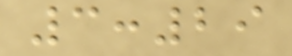3:29
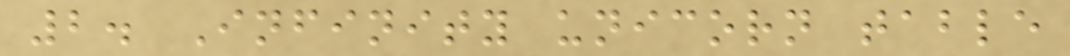2. Infinity unicorn table
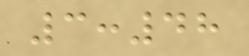3:48
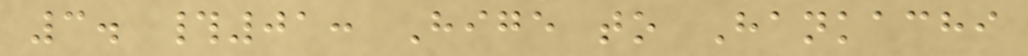3. #01: Hige to Hankachi
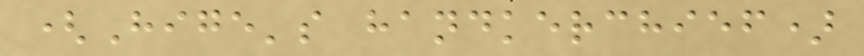(Hige's handkerchief)
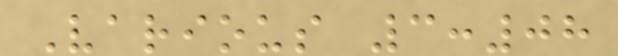Various 3:08
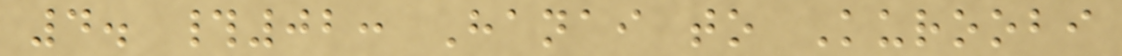4. #02: Hanai to Kuroobi
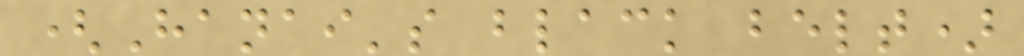(Hanai's black belt)
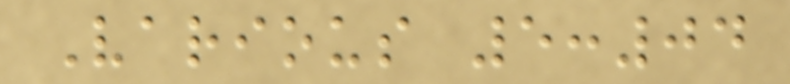Various 5:04
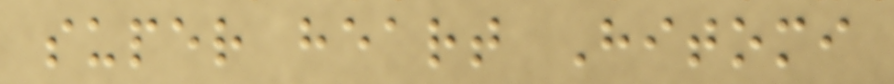super heart Hitomi
